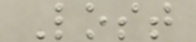Lost
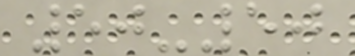50-50
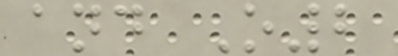and O2
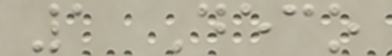1 Deco
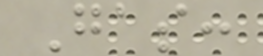Gas:
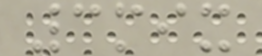3mix
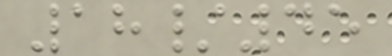18/45
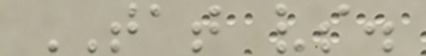TAT vs.
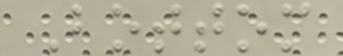Bottom
